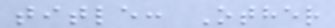title: Other
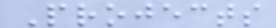Projects
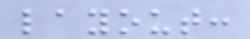layout:
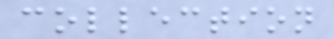collection
